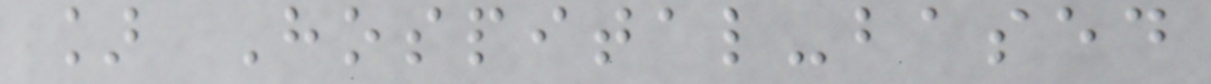] Hospital-based
